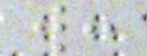w:
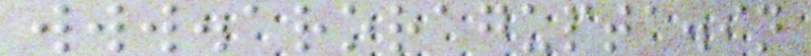www.aroragupta.in
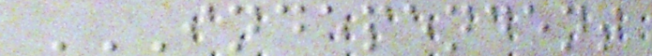INDEPENDENT
